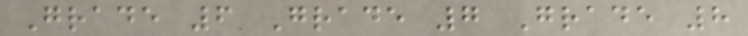Grade 6 Grade 7 Grade 8
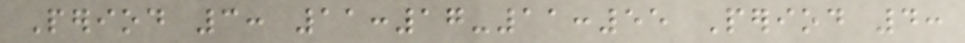Period 3: 11:17-11:55 Period 4:
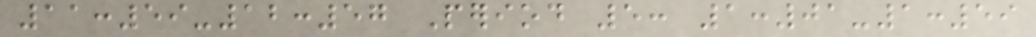11:59-12:57 Period 5: 1:01-1:59
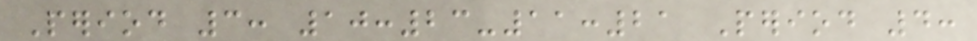Period 3: 10:23-11:21 Period 4:
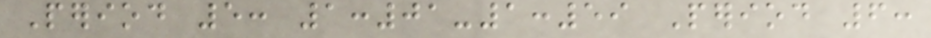Period 5: 1:01-1:59 Period 6:
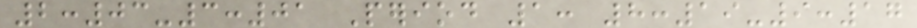2:03-3:01 Period 1: 8:19-9:17
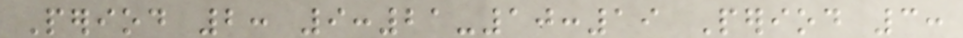Period 2: 9:21-10:19 Period 3:
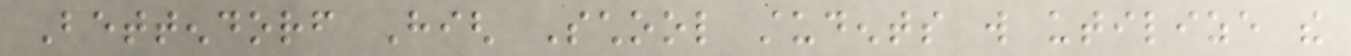Bettendorf High School students will utilize the
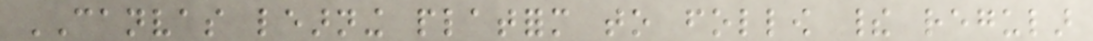CANVAS learning platform to follow their regular
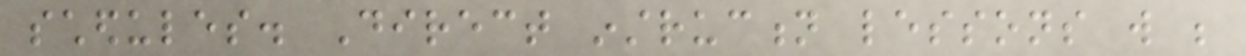schedules. Direct instruction lessons will be
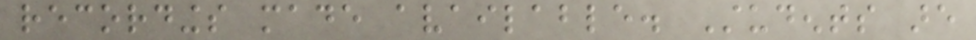recordings made available. Students are
